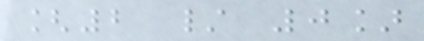[2 / 0]
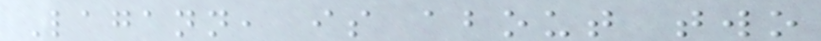Lagann, is about two
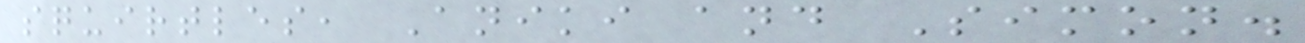squirtles, Aniki and Simon.
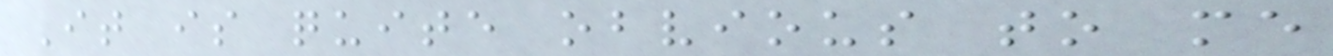It is quite obvious to me
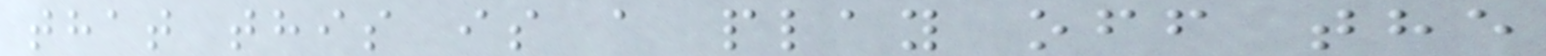that this is a play off the
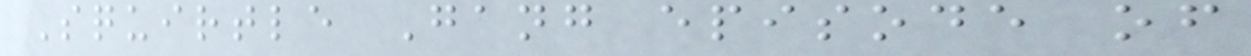Squirtle Gang episode of
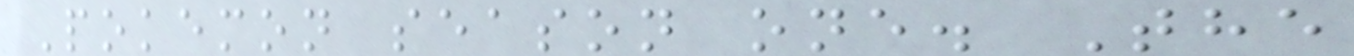Pokemon season one. The
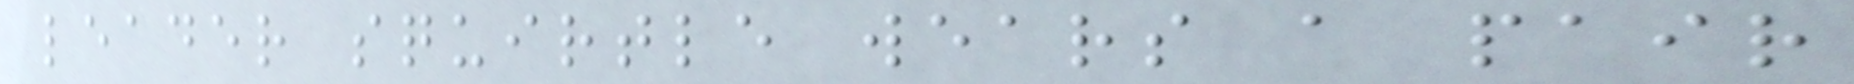leader squirtle wears a pair
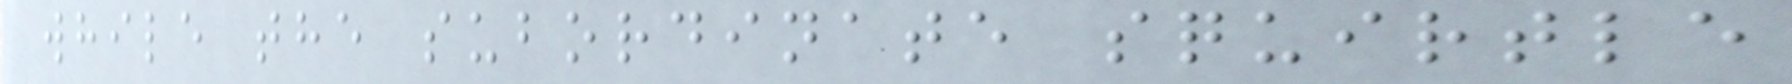while the subordinate squirtle
